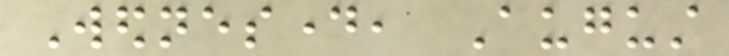Wednesday, August
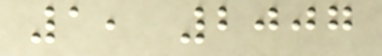1, 2007
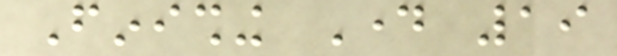Finishing Day 19
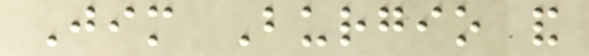Jim Burgio and
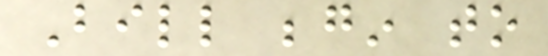Bill begin to
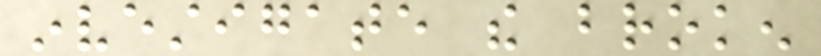investigate the broken
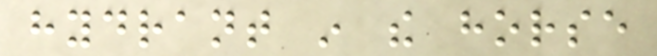hydrant in the horse
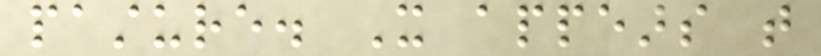pasture. It appears that
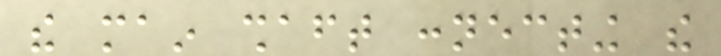the main shaft connecting the
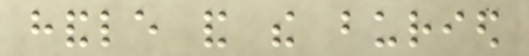handle and the buried
